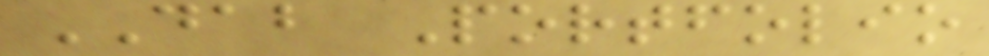DAB Portfolio
